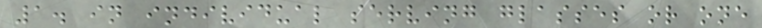1. in individual serving glasses or one
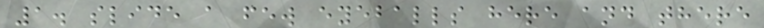1. slide a few eyeballs here and there
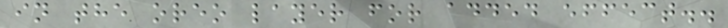in the oreo layer for added effect..
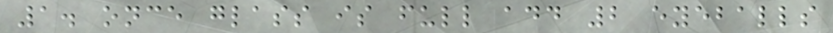1. once glass is full add 2 eyeballs
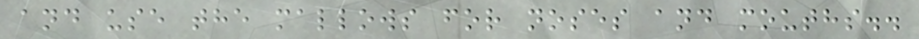and use the mallows for noses and mouths..
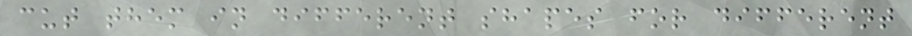cut them in different shapes for different
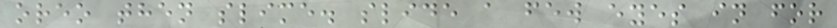oreo then slime. slide a few eyes in for
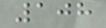108
